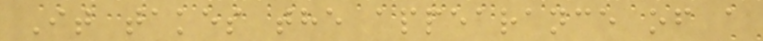It takes the appearance of a
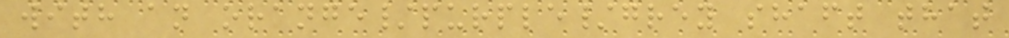with an orange/purple/grey shaft that
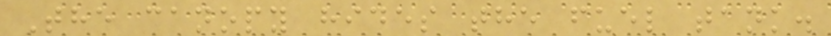The canopy hides the fuel tank.
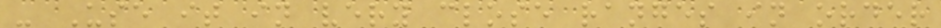- Use it in very close ranges in order
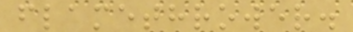flamethrower.
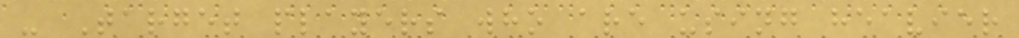- Target players who are using heavier
